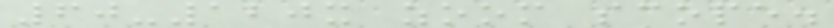60-120x zoom scope.
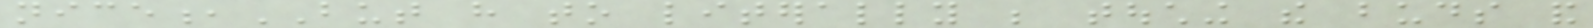nice,BUT have to literally be touching the buds and
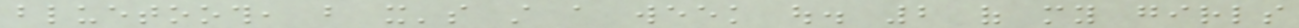bluetooth, but it's still a week out. 2 of my girls
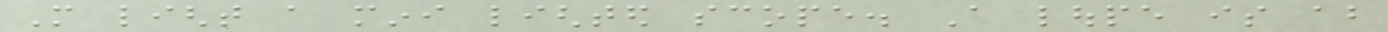More light a mini lighted scope. A loupe is about
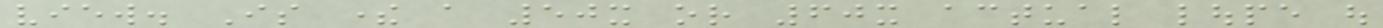view. Is there a 50x or 60x actual loupe out
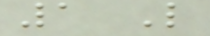1 Like
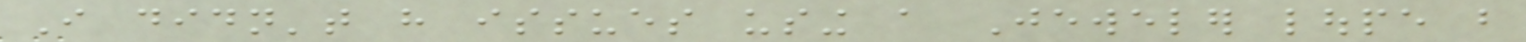I didn't have issues using a Jeweler loupe but
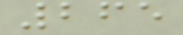265
